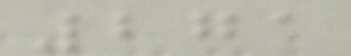271
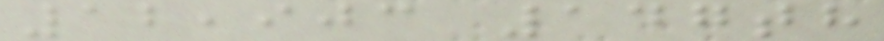12,903 147th
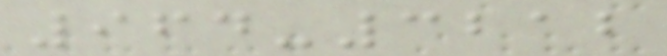964-3212
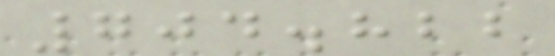704.822
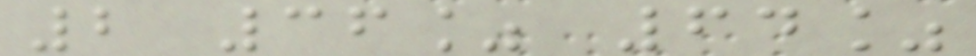2 36% 64%
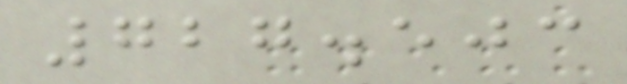727.503
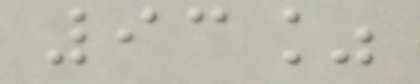93%
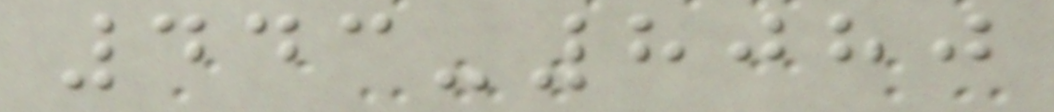443-8080
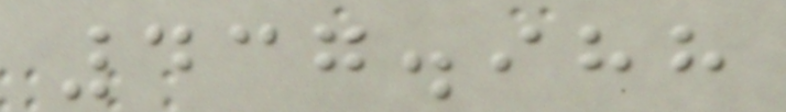437.988
